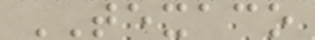TEXACO
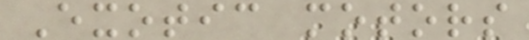Exotic motors
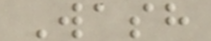Wash
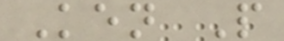Ken P
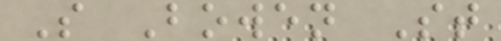S Bowen St
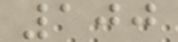100
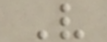V
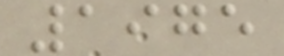1975
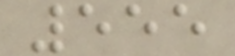555
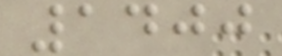1400
